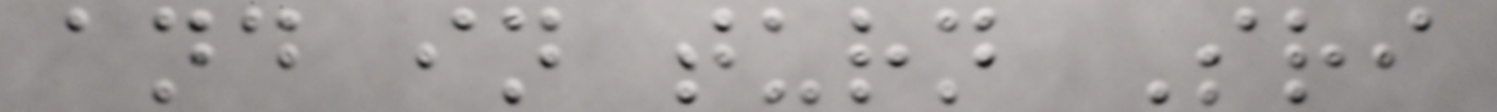and in turn Sri
